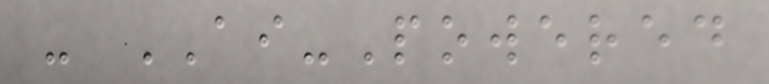- AI-Powered
